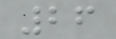26
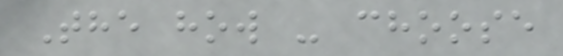The how - choose
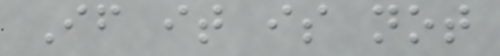If it is not
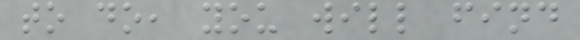to do, you will find
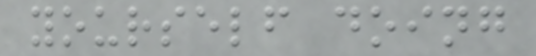yourself doing
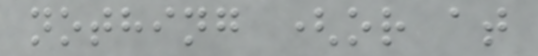nothing (or at
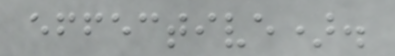effective).
